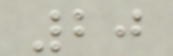20
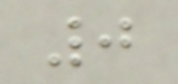0
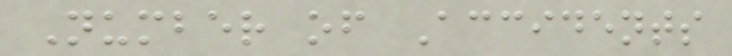Number of Accidents
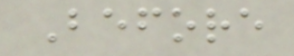Before
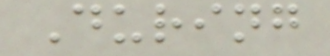During
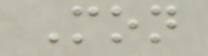Mon
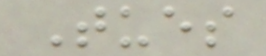Tues
